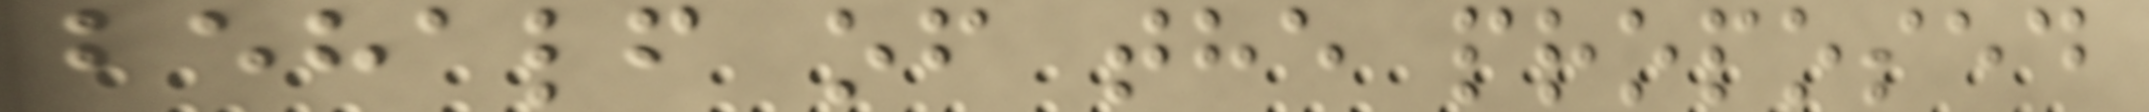behalf of the proposed
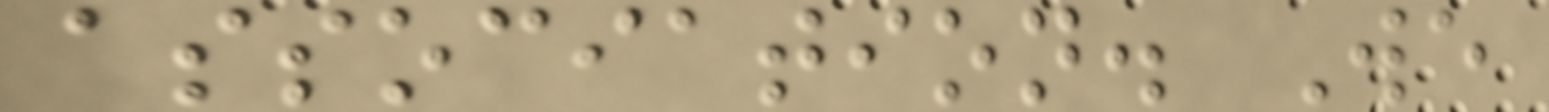association. We
